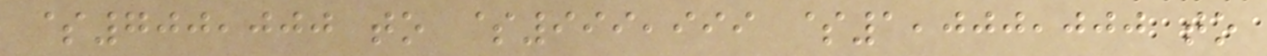$700,000 to $999,999 $1,000,000 to
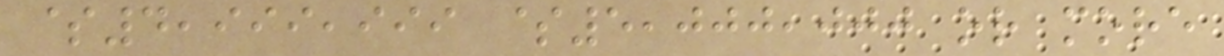$4,999,999 $5,000,000 or more
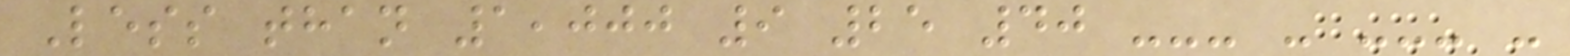Less than 1,000 9 25 40 --- - --- -
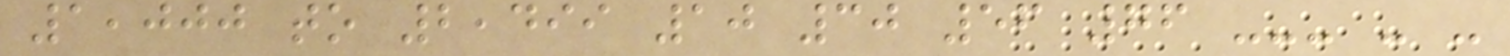1,000 to 2,499 10 30 56 76 --- - -
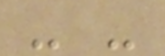- -
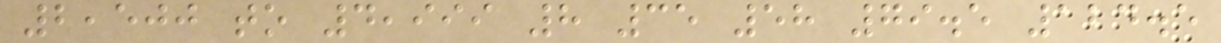2,500 to 4,999 8 35 58 79.5 124.5
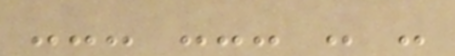--- --- - -
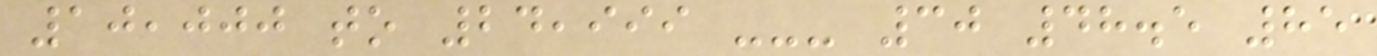10,000 to 24,999 --- 30 48.5 85
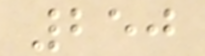250
